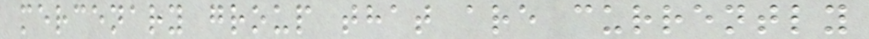mercenary group that are currently
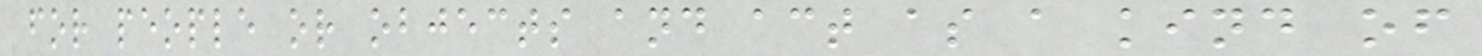for people or objects and act as a kind of
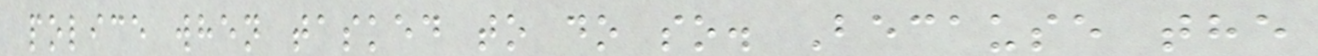police when tasked to do so. Because the
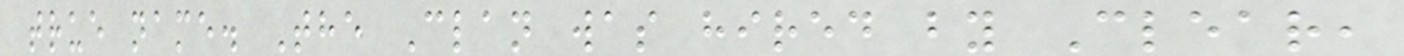true name. The Clan was hired by Clear,
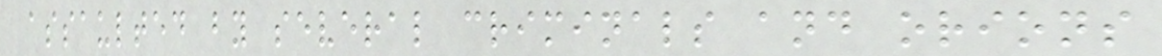assaulted by several criminals and orions
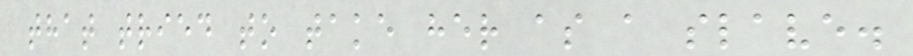that tried to take her as a slave.
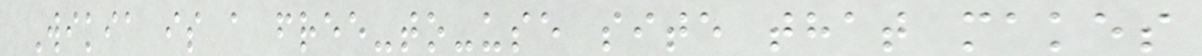Wikia is a free-to-use site that makes
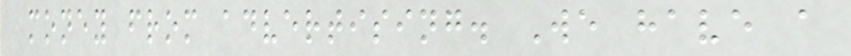money from advertising. We have a
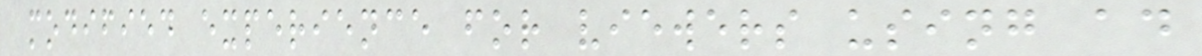modified experience for viewers using ad
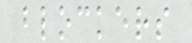blockers
